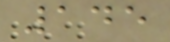145
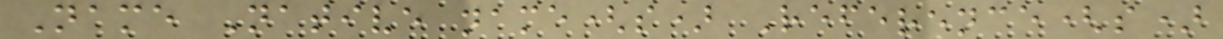Name Native name(s) Reference(s)
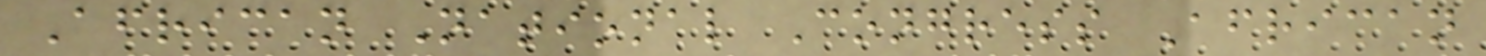African National Congress African
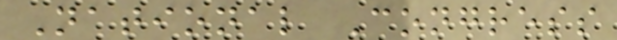National Congress
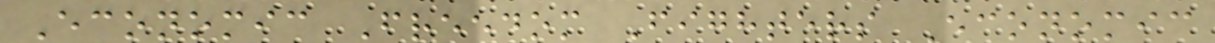Economic Freedom Fighters Economic
